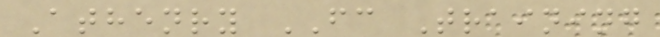Athenry FC Training
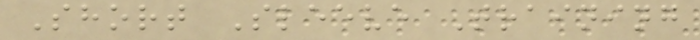Short Sleeve Training
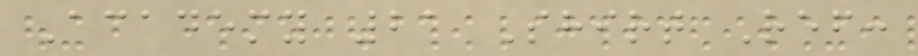Academy 21 Shirt Ref:
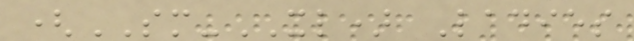(SM-XL) Ladies
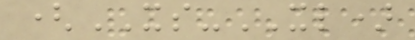(XS-XL)
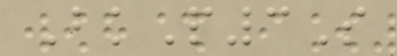BkP3S
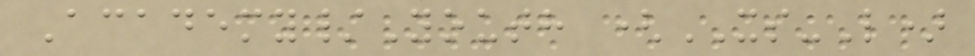Academy/Youth (XS-L)
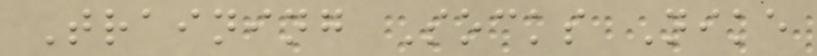Training Socks Nike
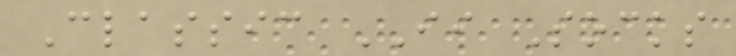Classic II Socks
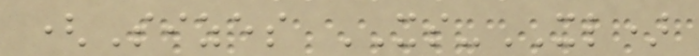(Sizes XS-XL)
